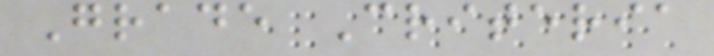Grade Criteria
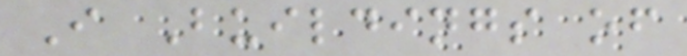I Buildings of
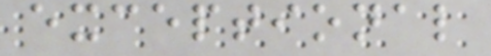exceptional
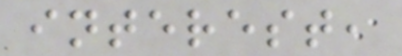interest,
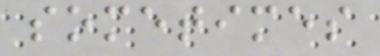sometimes
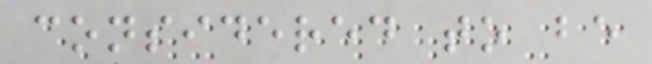considered to be
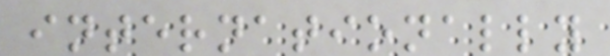internationally
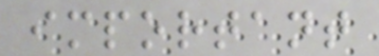important
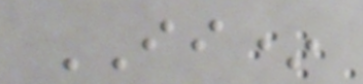II*
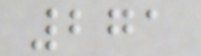271
